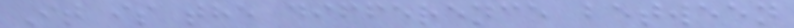It is the difference between
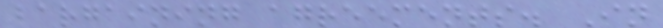bargaining agreements. In
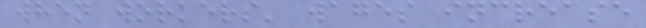when workers' wages increase
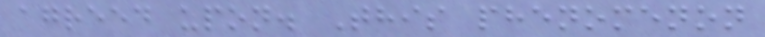agreed upon. This phenomenon
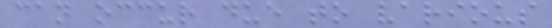can occur due to various
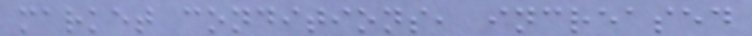market conditions, increased
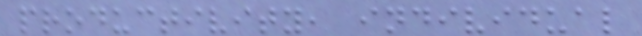productivity, individual
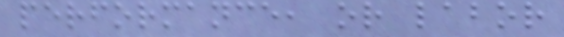performance, or labor
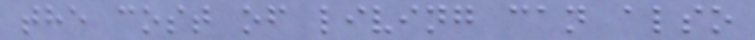the cost of living can also
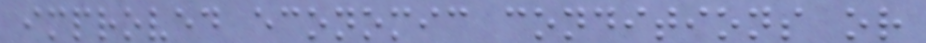improved economic conditions or
